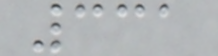331
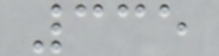335
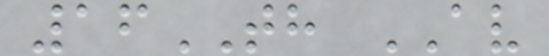16TH AV
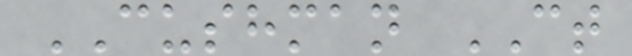CUSHMAN CT
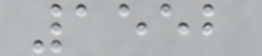1552
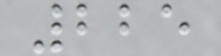225
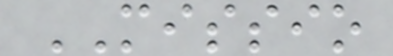MISSIO
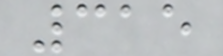315
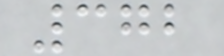372
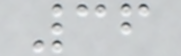36
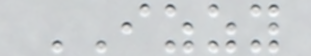IZZY
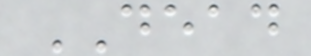DEAD
